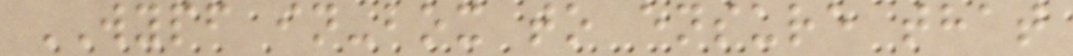WYPF in-box to ensure that
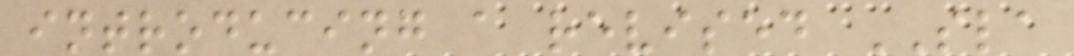introducing a revised SLA
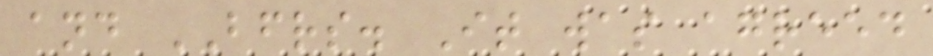and BFRS. It was agreed
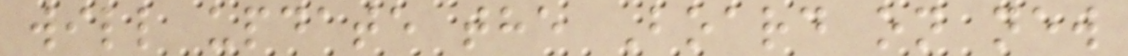will update the Board on new
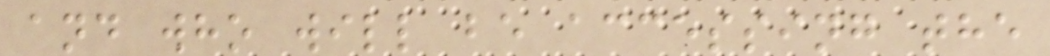and who will be accessing the
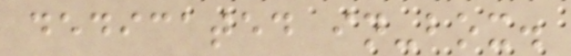dedicated in-box.
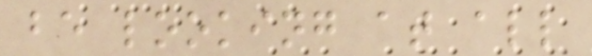be looking at all
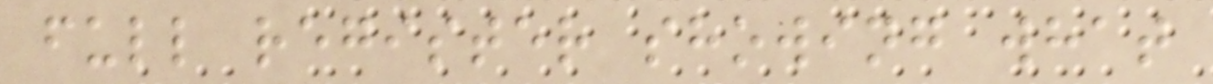full register showing what
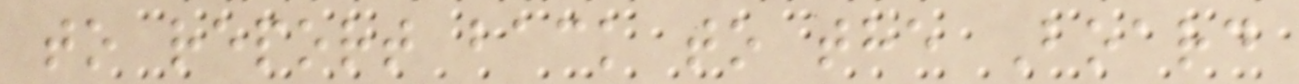to report back to the Board
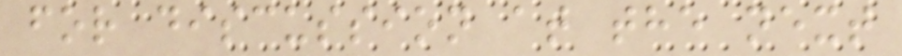for discussion at the next
